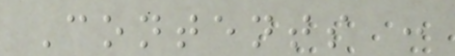Contents :
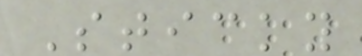Sticky
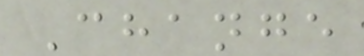Change
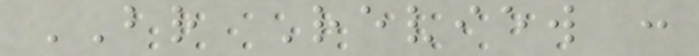BR Review :
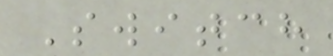Switch
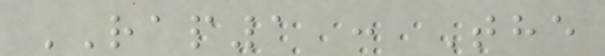RAP1 : The
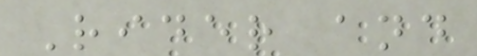Rider and
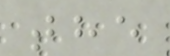the
